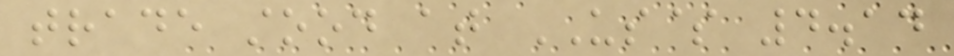trade stood at US$ 4.14
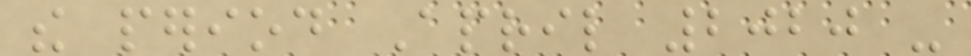the period April 2020 -
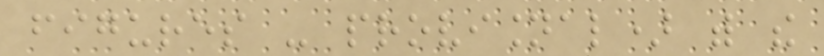figures - provisional) with the
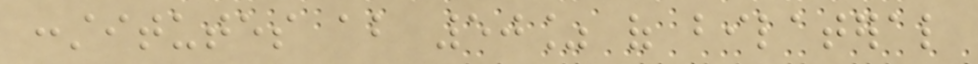constitutes about 50% of bilateral
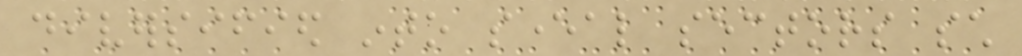diversified into several sectors such
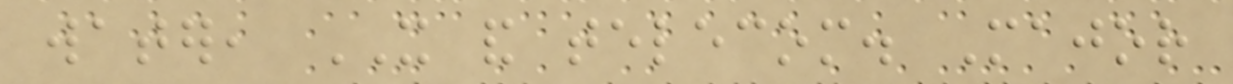water, IT and telecom. Major
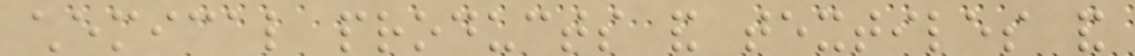chemical products and textiles and
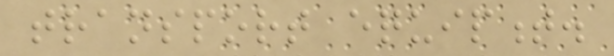transport equipment.
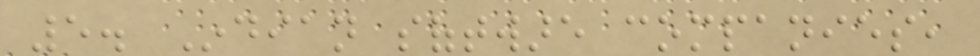5. Indian software companies,
